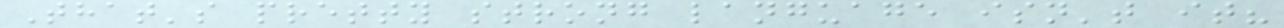That's pretty strong language isn't it?
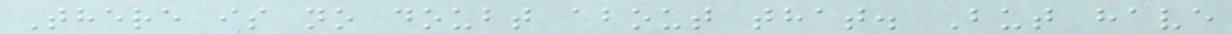There is no doubt about that. But have
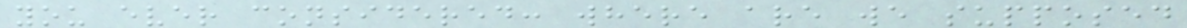you ever considered: where are we supposed
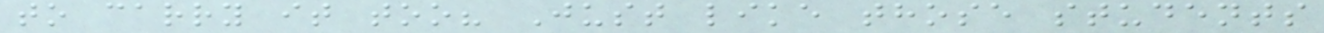to carry it too? Just like those students
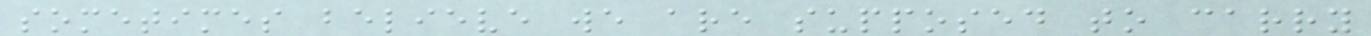sometimes believe we are supposed to carry
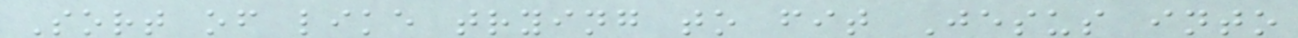Sort of like trying to fit Jesus into
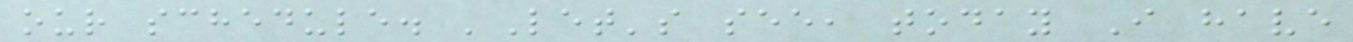our schedule. 'Let's see, today I have
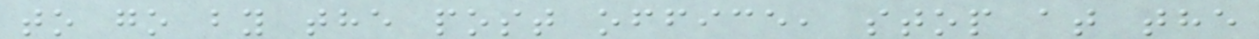to go by the post office, stop at the
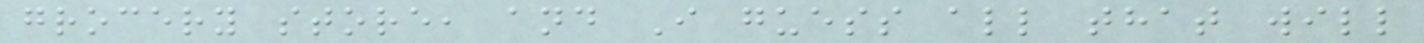grocery store, and I guess all that will
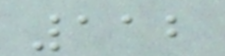112
